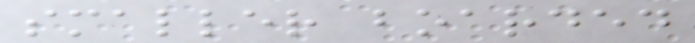smaller boarded
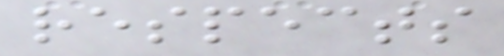respects
